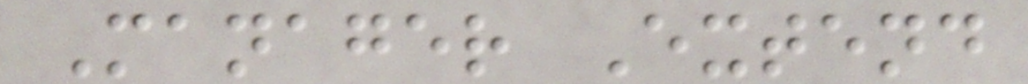Manager Extend
